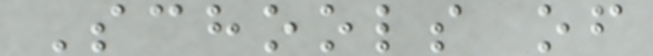Schools of
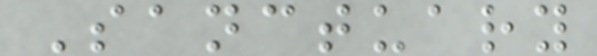Sanctuary
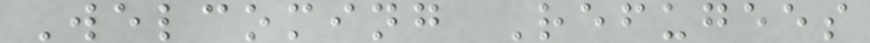Welcoming Refugees
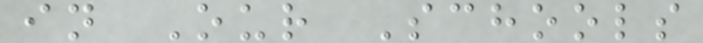in Our Schools
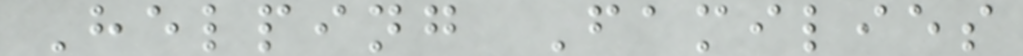Helping Families
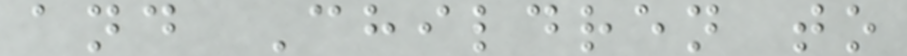and Children to
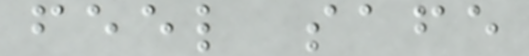feel safe
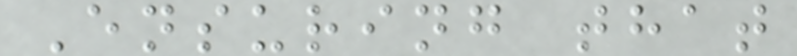Ensuring that
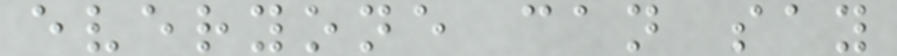everyone can say
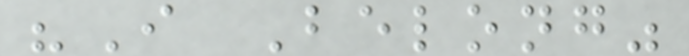"I Belong"
